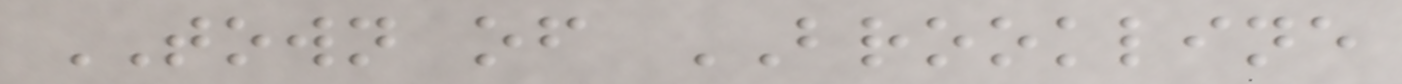TOWN of BROOKLINE
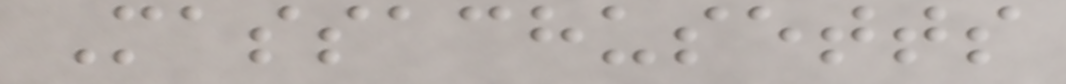Massachusetts
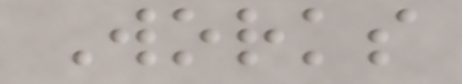Works
